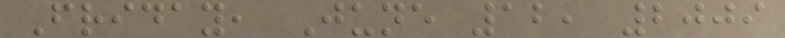Friday, June 12, 2009
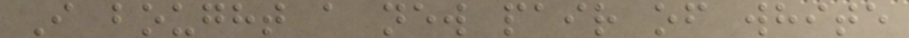I bought a new pair of white
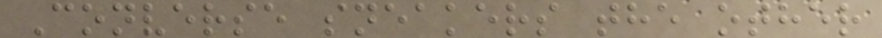Converse sneakers the other
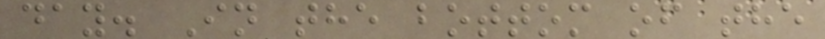day. In the bottom of the
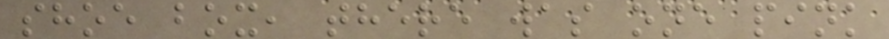shoe box, there was one pink
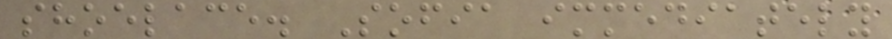shoelace. Sofia immediately
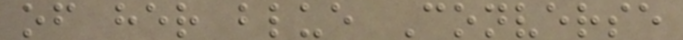of her blue Converse
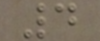4
